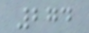274
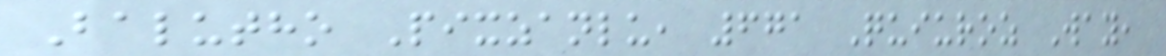Balutho Pixzanlu, 671 Quiuroz Way,
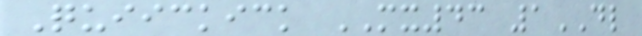Quiickick MX43 1DL
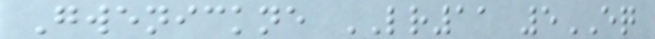Gwenickne LR11 5EQ
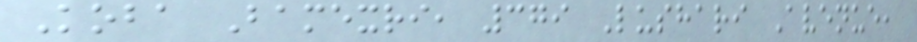Koba Bamexri, 379 Lushari Avenue,
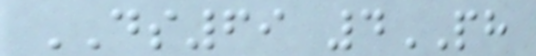DS69 4PH
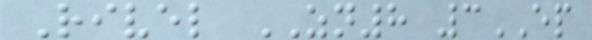Rivel ZN8 3EP
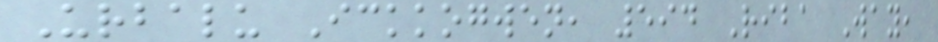Urbalu Ickkogwen, 594 Riba Way,
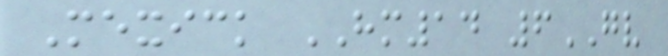Mexick HM14 6GV
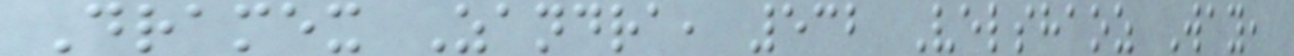Dramex Zandra, 532 Velshaoz Way,
